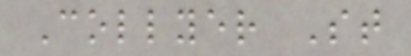Collyer St
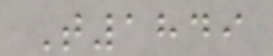T1849
